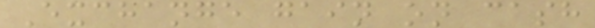Exchange gain on cash
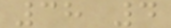38 4
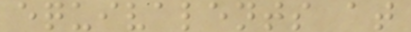equivalents at
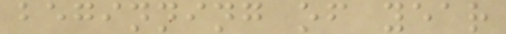beginning of year
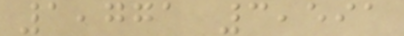1,771 3,591
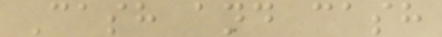Cash and cash
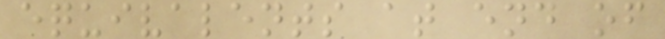equivalents at end of
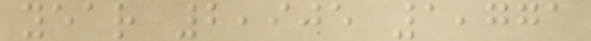year 2,905 1,771
